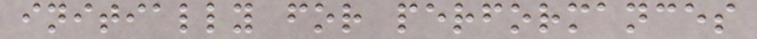initially for performances
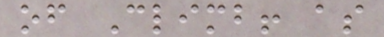of Climb! as
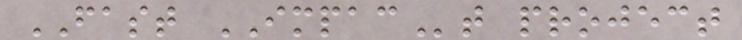FAST IMPACt project
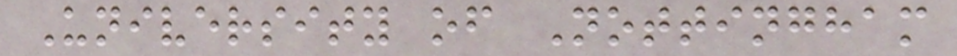University of Nottingham
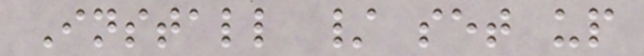Install / set up
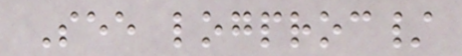See logproc/
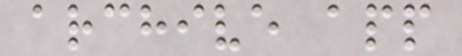archive app
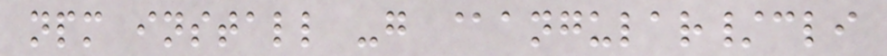npm install -g @angular/cli
